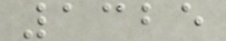1325
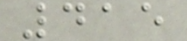415
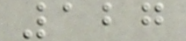127
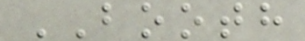BOOTH
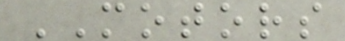MOTORS
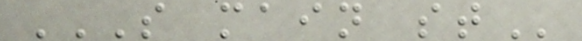S MAIN ST
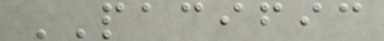PACIFIC
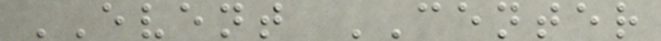EVENT CENTER
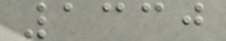1330
